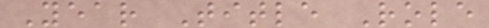Year Title Role
